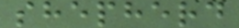shepherd
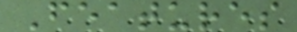Features
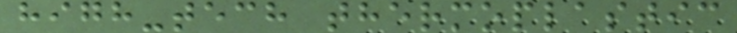high-tech thermoplastic
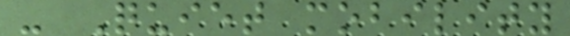- Quiet mobility
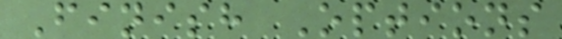Finish Options
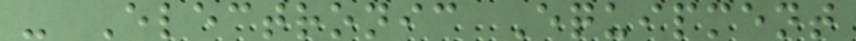- Electronic Equipment
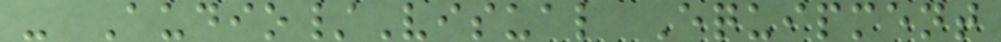- Audio/Visual Equipment
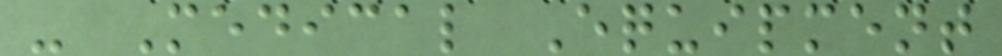- Medical Equipment
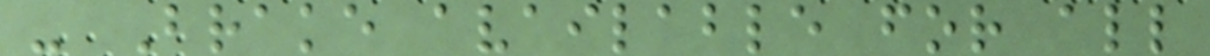- Brake available for all
